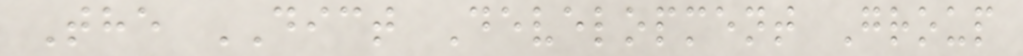The DICT Development Group
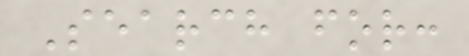Search for:
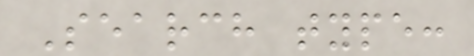Search type:
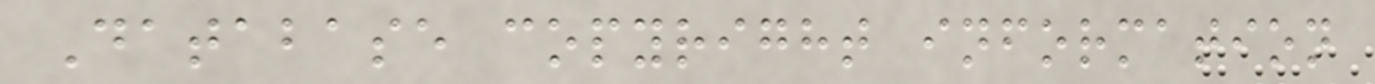Database copyright information
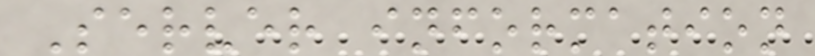Server information
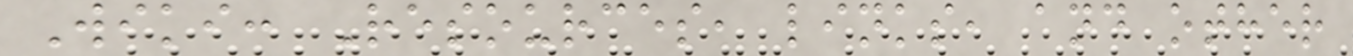Wiki: Resources, links, and other
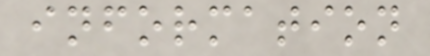information
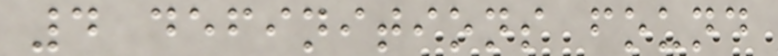4 definitions found
